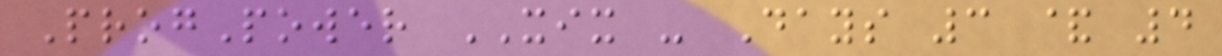ProgPower XIX - Days 3 & 4
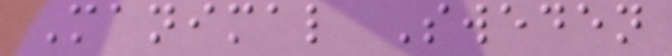Manimal Sweden
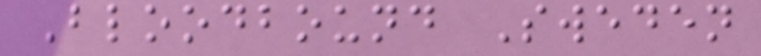Bloodbound Sweden
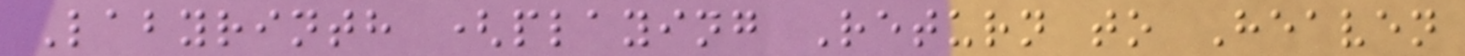Labyrinth (playing Return to Heaven
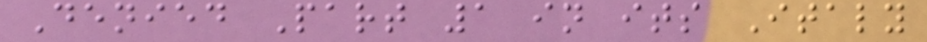Denied Part 1 in its Italy
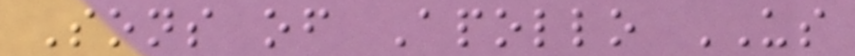Sons of Apollo US
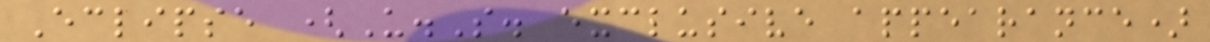Eclipse (U.S. exclusive appearance)
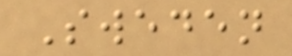Sweden
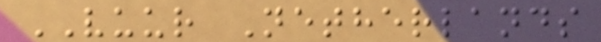VUUR Netherlands
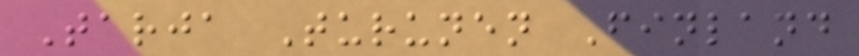Tarja Turunen Finland
